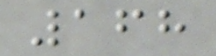168
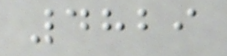4829
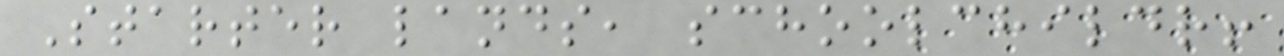Starter lands, schoolchildr!
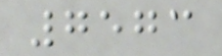7573
